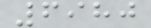6980
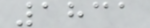1831
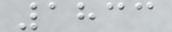1833
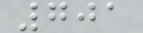701
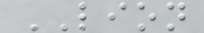LION
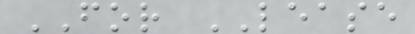FOR LEASE
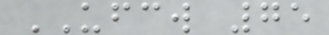UFCW 75
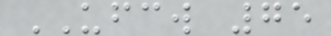UFCW 75
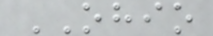OHIO
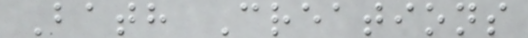Bath Creations
